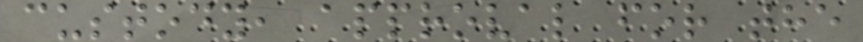custody, approval for the
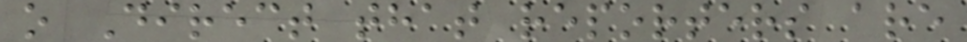o Direct that reporters are
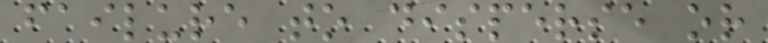failure to disperse or
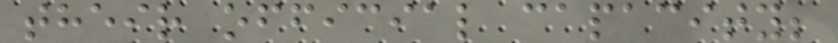their official capacity;
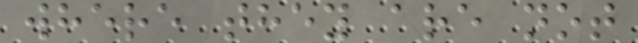where they are not
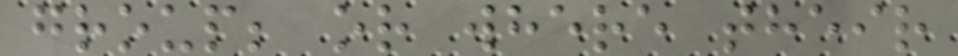group; or where their
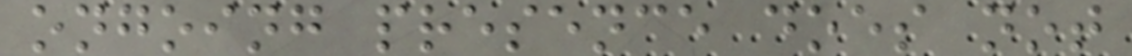ongoing presence does not
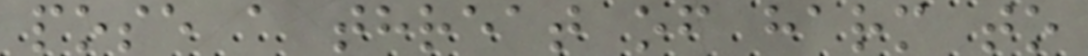pose a threat of harm to
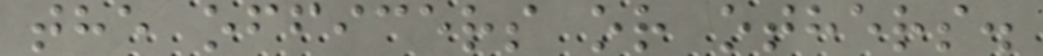the officers or others.
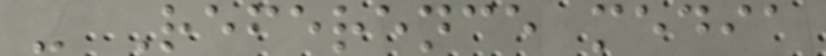- Reference media
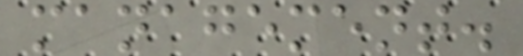management.
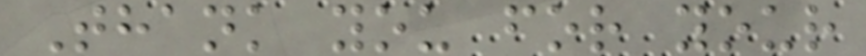Thank you for your
